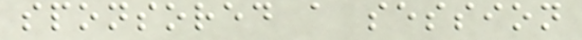sponsored a session
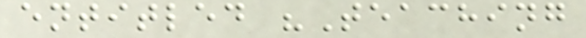entitled "Teaching
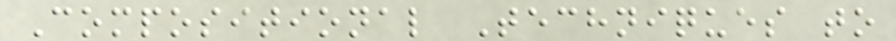Compositional Techniques to
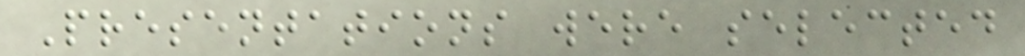Presentations were selected
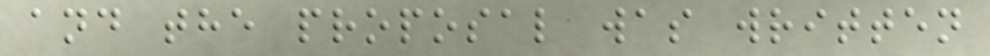and the proposal was written
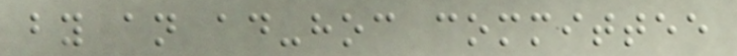by an ad-hoc committee
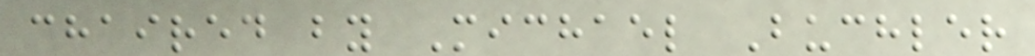chaired by Michael Buchler
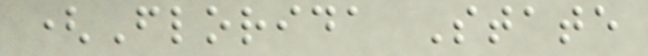(Florida State
